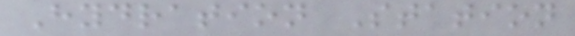Hydration Station
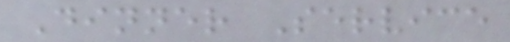Dinner Service
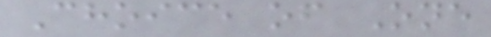Choice of One
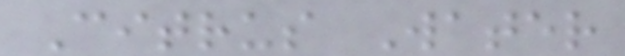Citrus Water
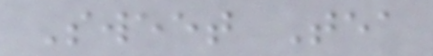Sweet Tea
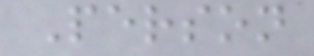Person
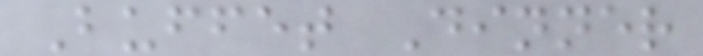Buffet Dinner
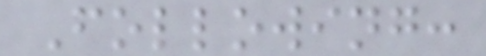Following:
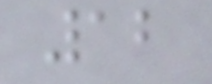12
